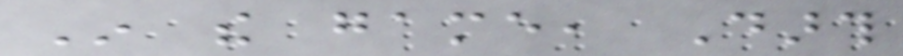In the game, Darth
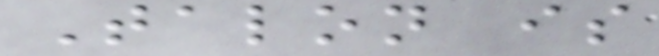Talon is
